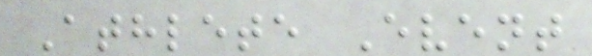Athlete Event
